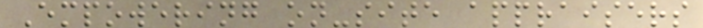Empowering on-site appraisers
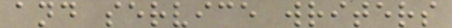and service writers
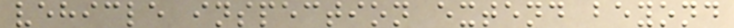vehicle inspection extend beyond
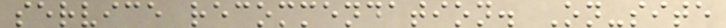service recommendation. On-site
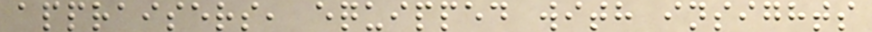appraisers, equipped with insights
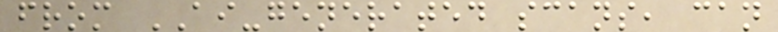from AI-generated scans, can
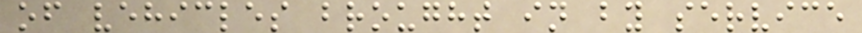of vehicles brought in by service
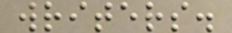writers.
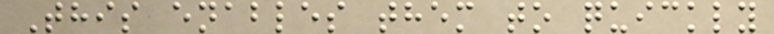This enables them to quickly
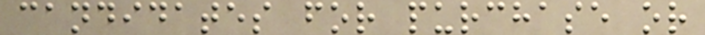candidates for purchase or
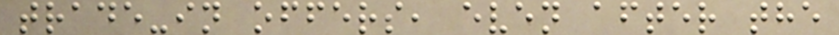trade-in offers, even after the
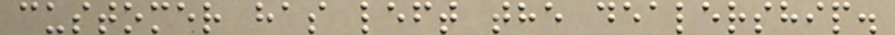customer has left the dealership.
